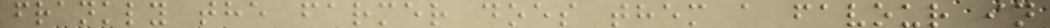frankly the farmer does them a favour in
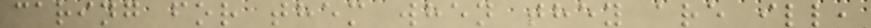caring for them when they are ill,
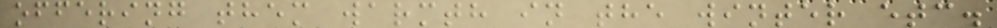offering them warmth in the winter etc.
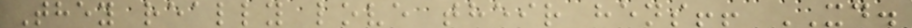They really love their hens!! XD.
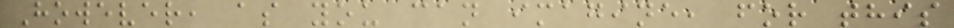However, as you can imagine, for this
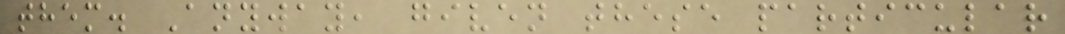them. Anyway, given these particular
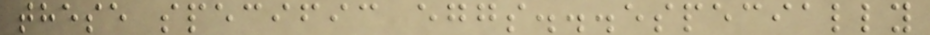these specific eggs...especially
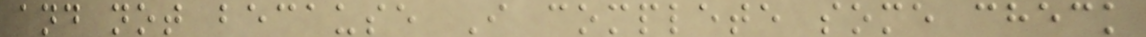and not because I complete some check
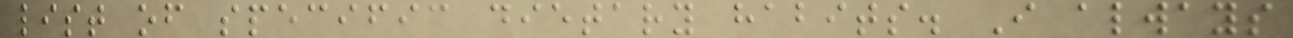list of specific dietary habits. I always
